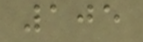105
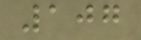107
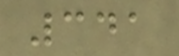341
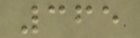365
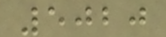5020
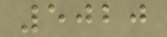5020
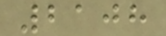2108
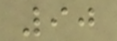90
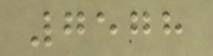7578
